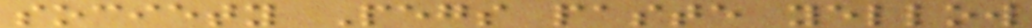society Pegs paste yellow
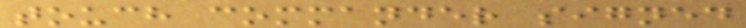touch commander signed
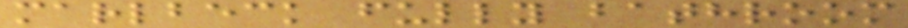marlbeck fully bathroom
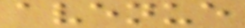avenue
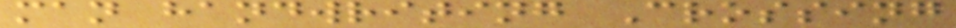man handwriting Crossing
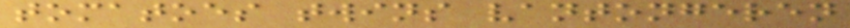tomatoes twins vantongeren
